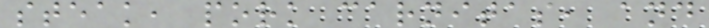steak, pork carnitas, and
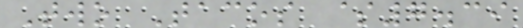Two Tacos $7.39
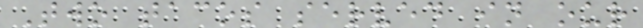Two tacos served in our
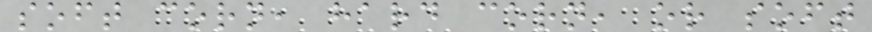soft corn, hard corn, or soft
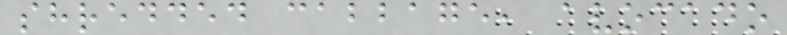shredded cabbage, avocado
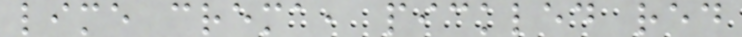lime crema, pickled red
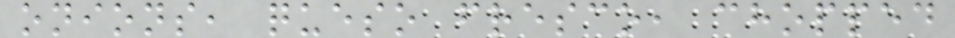onions, queso fresco, chopped
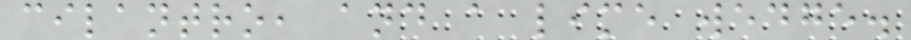cilantro, and a lime wedge.
